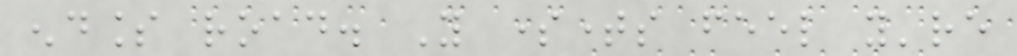endless road. You sometimes feel you're
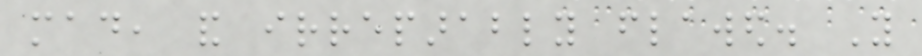mad, and irreparably flawed. You
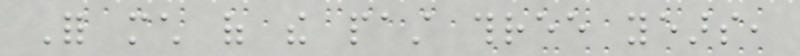For much of the past three years,
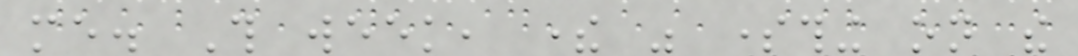me. This week, there was something on the
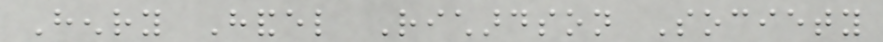Henry Handel Richardson Society
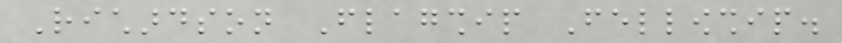Richardson Flagship Fellowship.
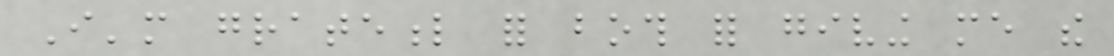I'm grateful for both for giving me the
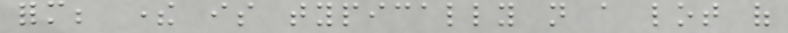form; there is typically not a lot of
